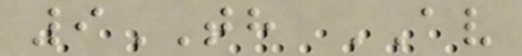9TH AV
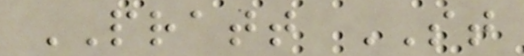PRATT ST
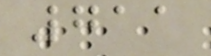711
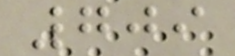709
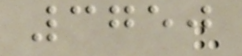3750
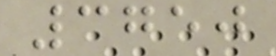3750
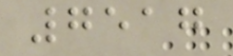7517
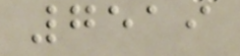7519
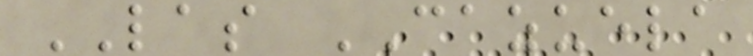LAS CAZUELA
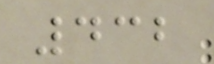432
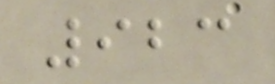923
